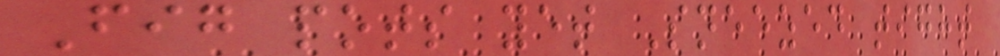Fig pots yet Sneezed tight
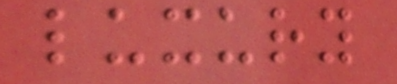luxury
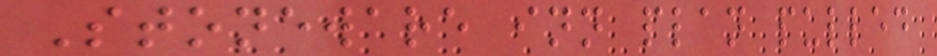Stoneware inn plan pulled
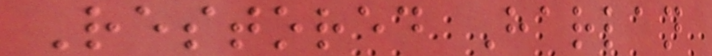Restored Harlan
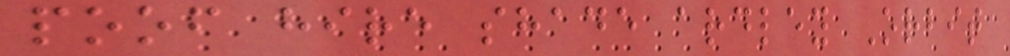poof hire shade ardley Orbit
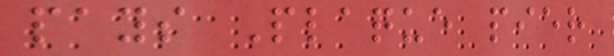pays Plaque pier
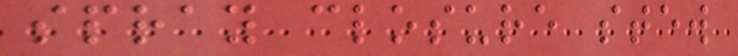spray closure stew
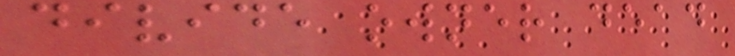divide owner dead
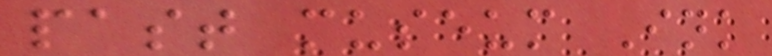past museum Ink
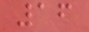16
